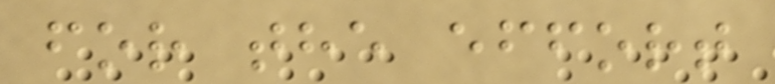for the effort
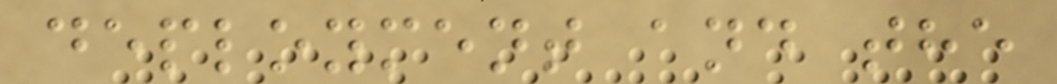deployment and the
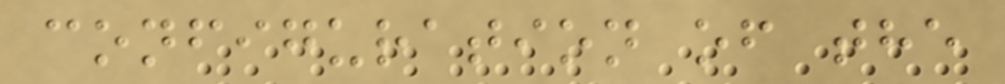configuration of the
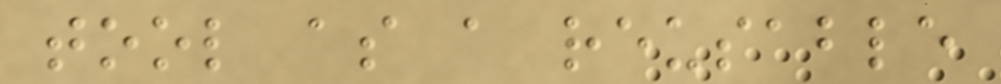tool as a reusable
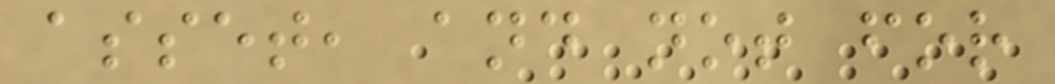asset, and not for
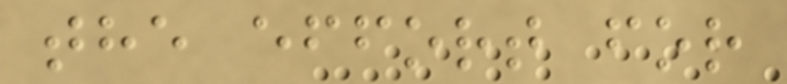the effort for
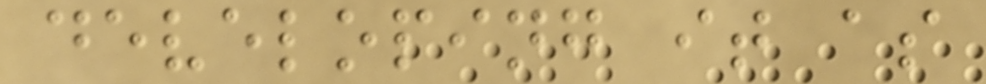developing it as
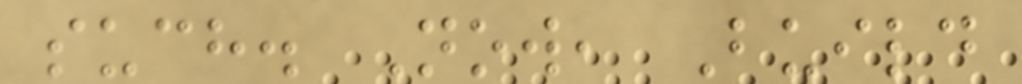such. Now, Build
